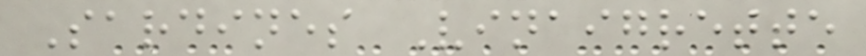Sardines Vinaigrette
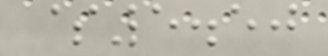$5.50
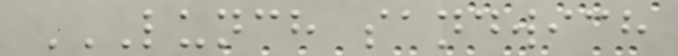LUNCH SANDWICH
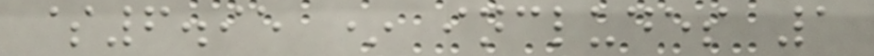$6.95 * includes 1
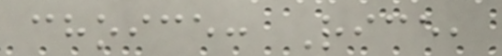choice: Rice,
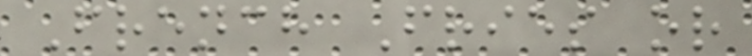French Fries or
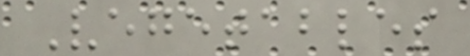Vegetables
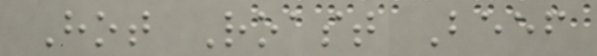Hot Roast Beef
